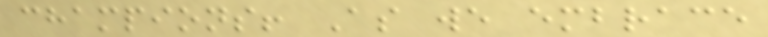champions! As we embrace
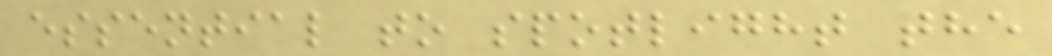essential to spotlight the
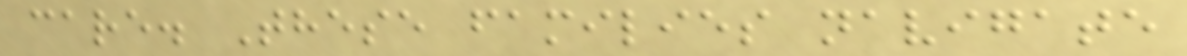care. These families navigate
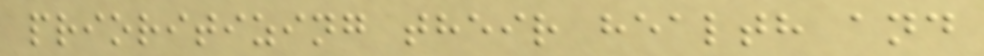prioritizing their health and
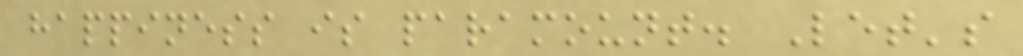happiness is paramount. Let's
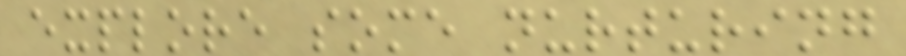explore some nurturing
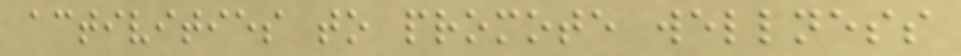activities to promote wellness
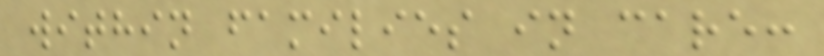within families in care:
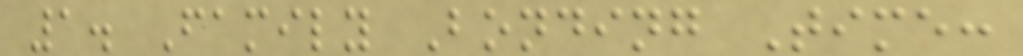1. Family Bonding Time:
